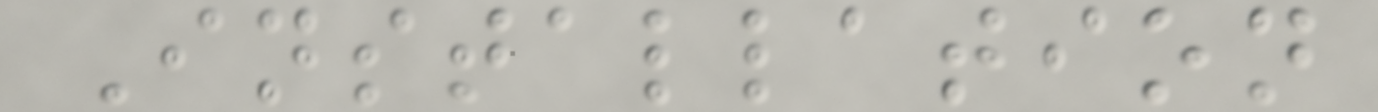Installation
